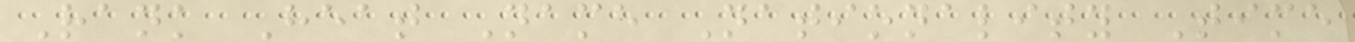Rank Heat Name Nationality Time
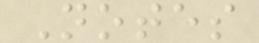Notes
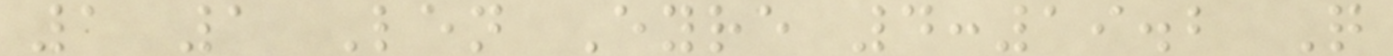1 1 Len Eyre 4:19.2 Q
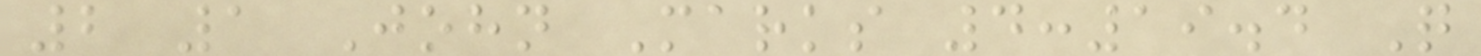2 1 John Marks 4:19.4 Q
